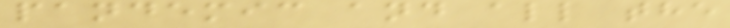pandemic and all the
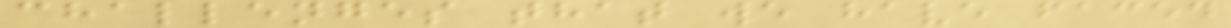challenges that we have faced
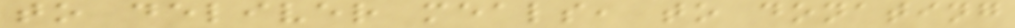to deliver meals, to donating
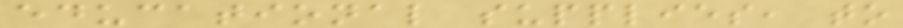educational supplies, to
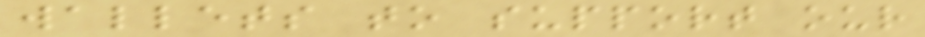wallets to support our
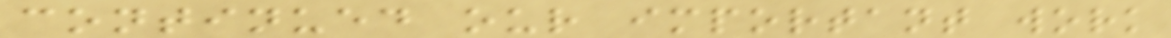continued our important work
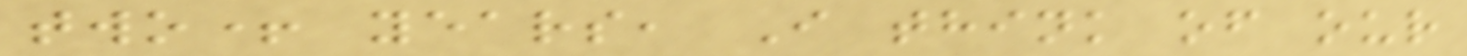two+ years, I think of our
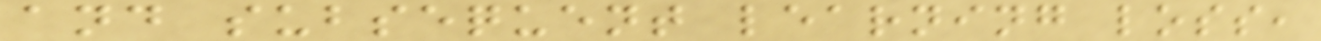and subsequent learning loss,
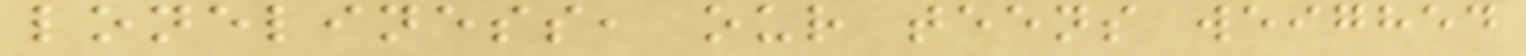loneliness, our teens weighed
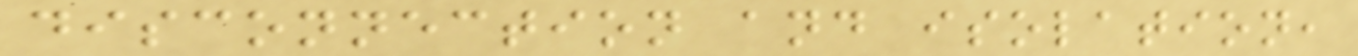disconnection and isolation,
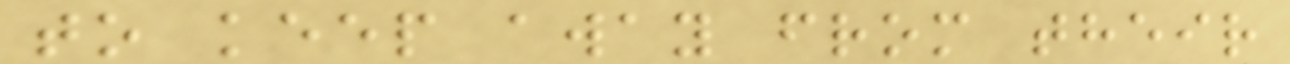to keep away from their
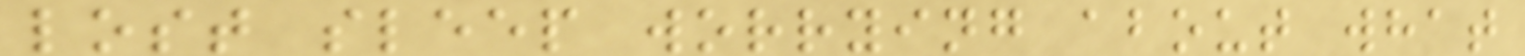lost sleep worrying about what
